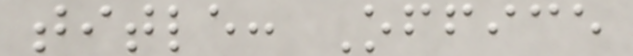title: Office
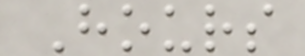Hours
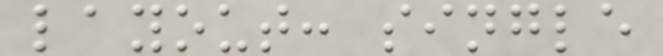layout: single
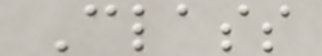Class
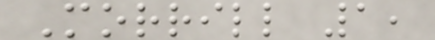Morrill 1,
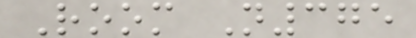Room N375
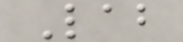Lab
